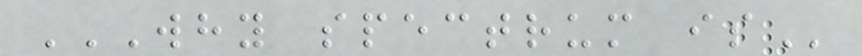WHY SPECTRUM IS
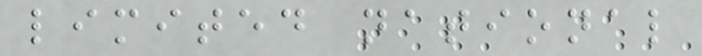limited national
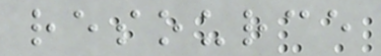resource
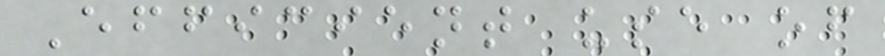Efficient use of
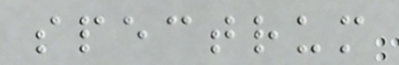spectrum
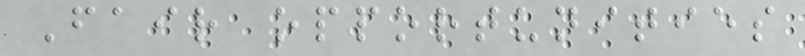Fair opportunities
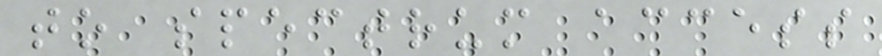to spectrum access
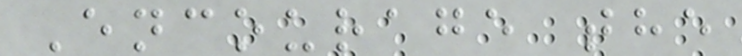Encourage the
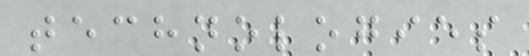technologies
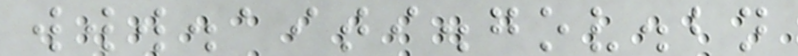www.aiti.gov.bn
